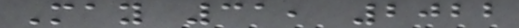May 31, 2022
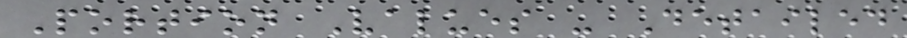Portion Values - Detailed
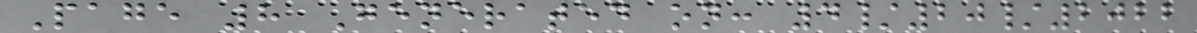Page 8 Generated on: 4/20/2022
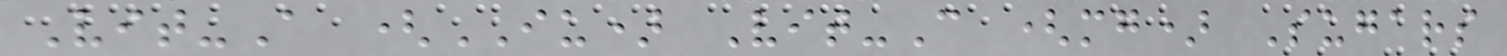Vit-A (IU) Vit-C (mg) Sugars
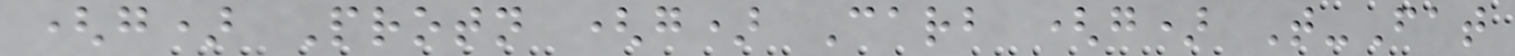(g) Protn (g) Carb (g) T-Fat
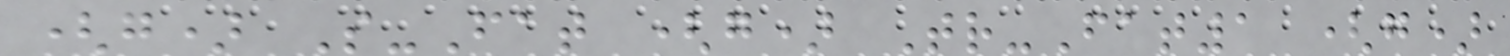(g) S-Fat (g) Tr-Fat1 (g)
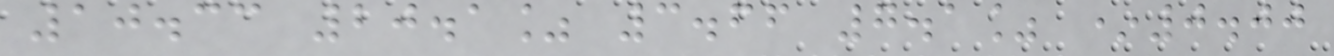10.33 20.1% 3.66 7.1% *0.00
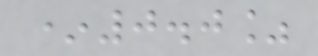*0.0%
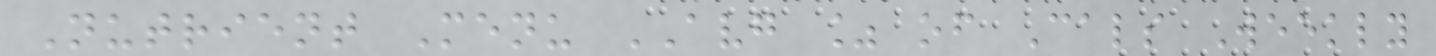Nutrient Menu AVG % of Cals Weekly
